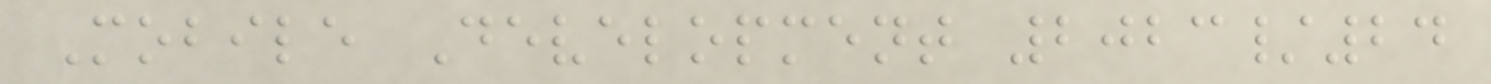Mobile Development 2023/24
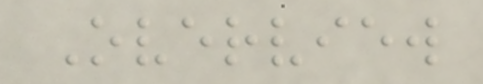Overview
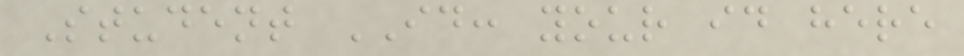Student ID: your id here
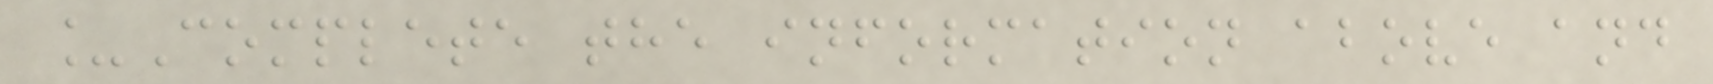_Complete the information above and
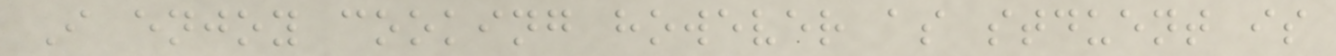I enjoy cooking however as stduent is
